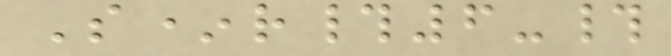S*r#6-#
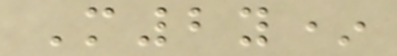M2y*
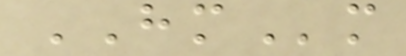HMm
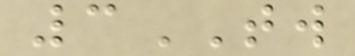3TW
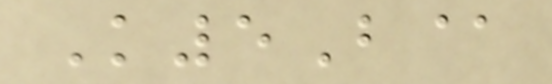K5B@
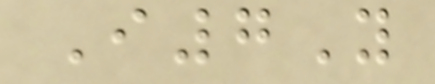I7Y
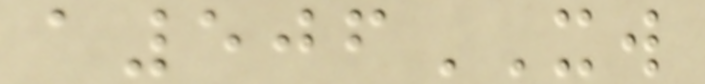a506XW
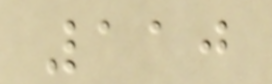110
